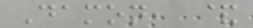Damon, &
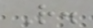R.
